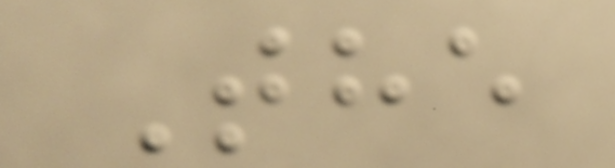The
